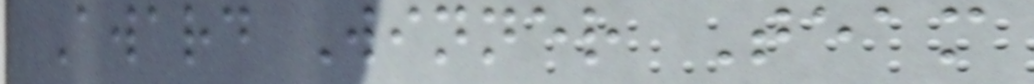Award Winner Team
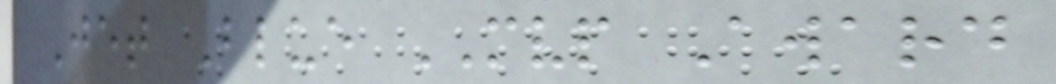Jet Blue MVP Award
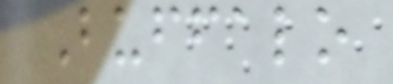Buffalo
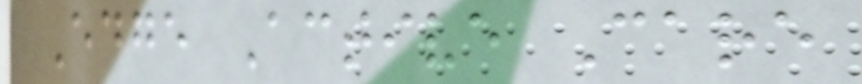Edge Active Care
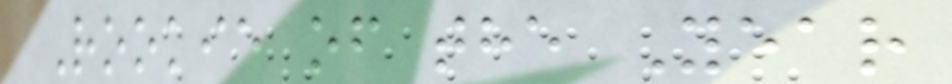Rookie of the Year
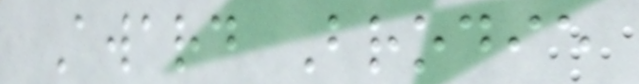Award Brodie
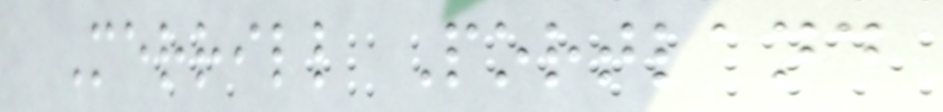Merrill Portland
